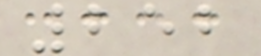252
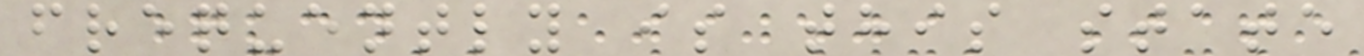frequently is this state
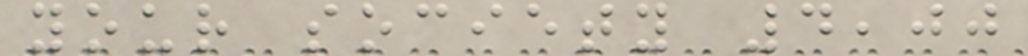your society 4,00
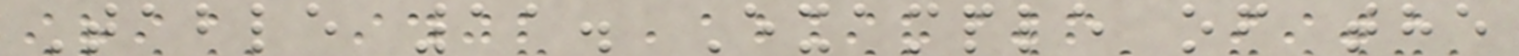Table 11. Example of the
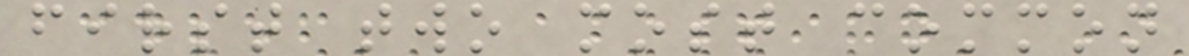first two most common
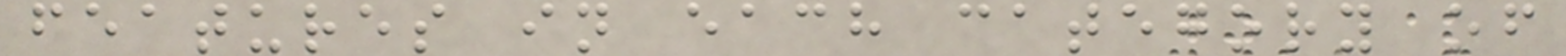features in each category of
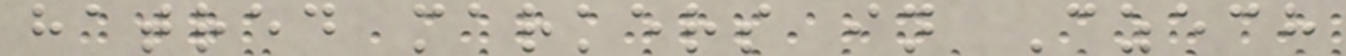hatred markers in Czech
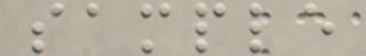sample
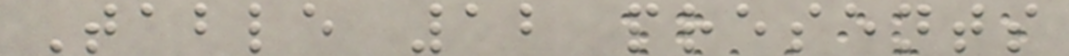Table 12 presents
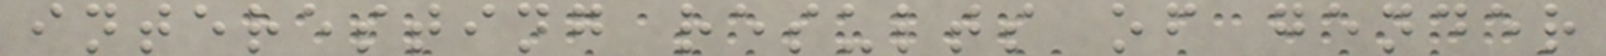interesting results of gender
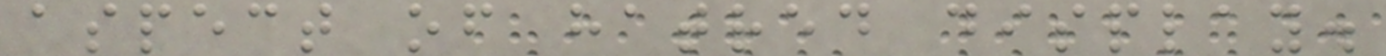aspect of hatred display.
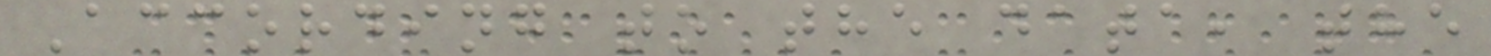According to the data, the
